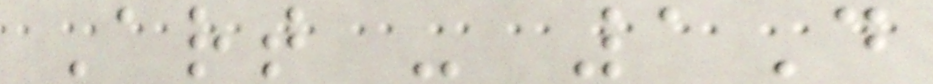Art - 1D
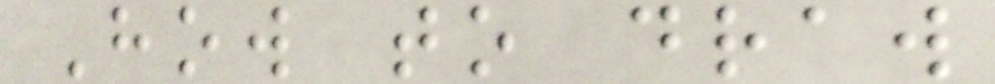How to draw
